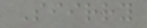Siirry
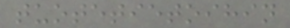tuotetietoihin
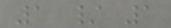1 / 1
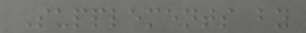Supplements by
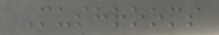Mushrooms
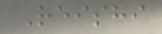Reishi
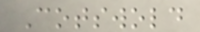Cotswold
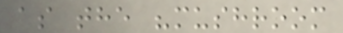as the "mushroom
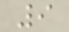9
